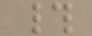#
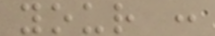your :
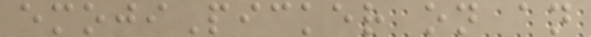emojiPicker on an
